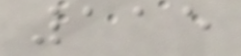115
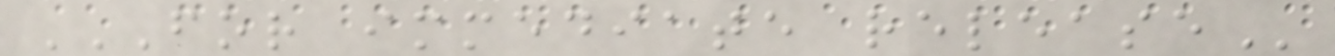FOR IMMEDIATE RELEASE
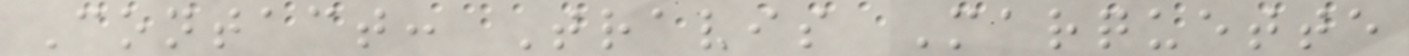Contact: Travis Marquette
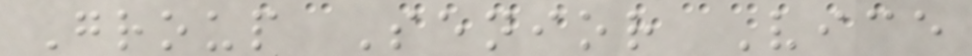Group Senior Vice
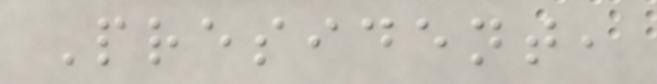President,
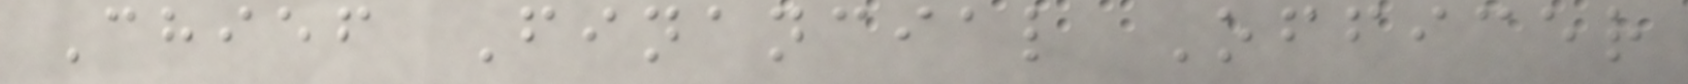Chief Financial Officer
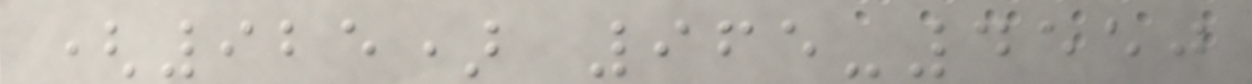(925) 965-4550
